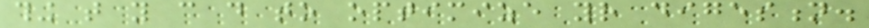thing that you can do to optimize your digestion.
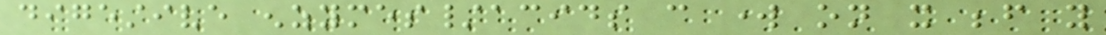digestive enzymes/acids can work on it before you
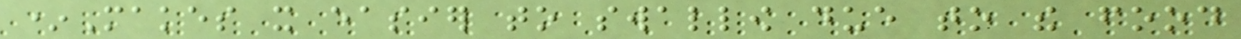*Makes it easier to swallow due to the food
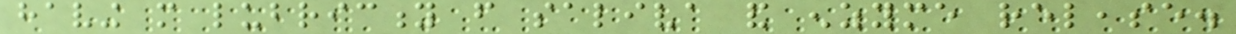having more lubricity from saliva and enzyme release.
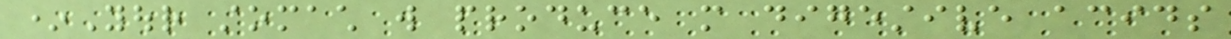*Your stomach will produce more digestive acids
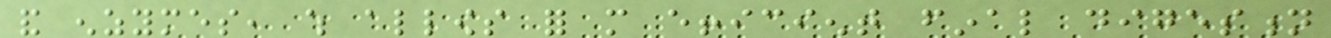and enzymes, which allows for more efficient final digestion
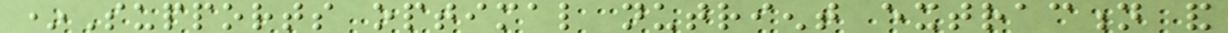*Supports optimal nutrient extraction and
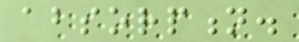absorption.
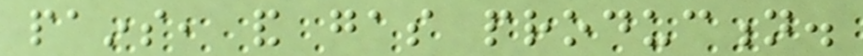pains, and gas production.
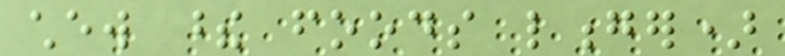chew these foods longer)
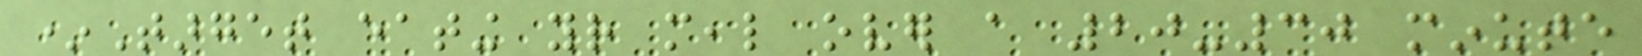*Target eating your meal over a 20-30 minute
